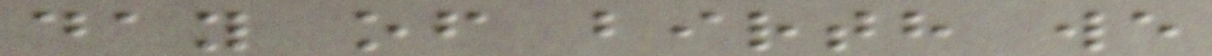day of birth we
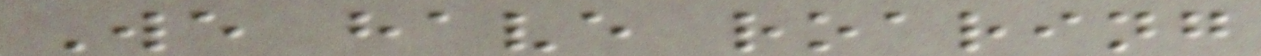We have roaring
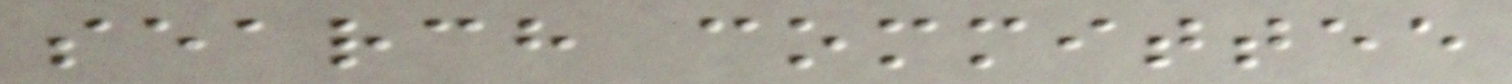search committee
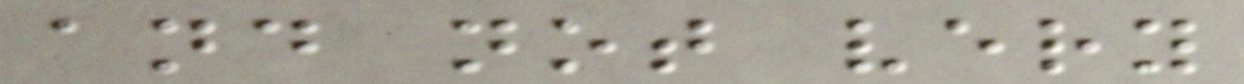and not very
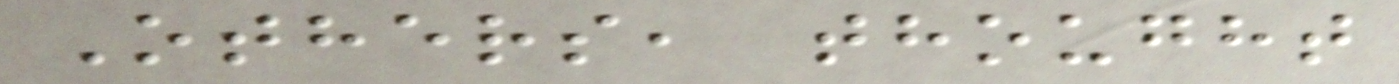Others, thought
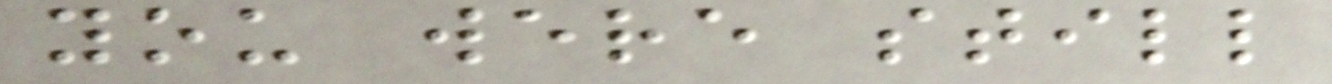you were still
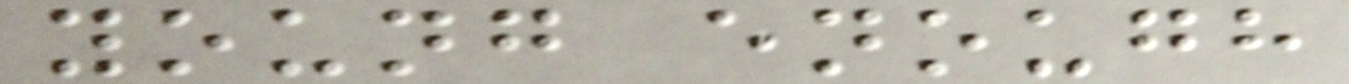young enough
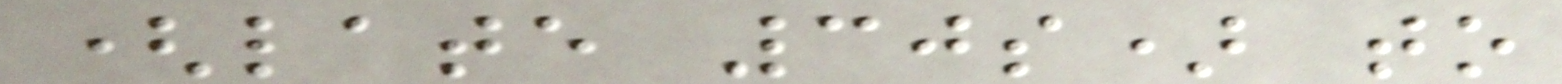(late 30s) to
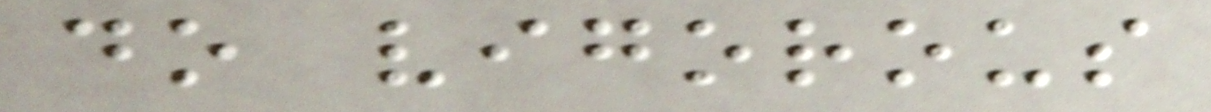do vigorous
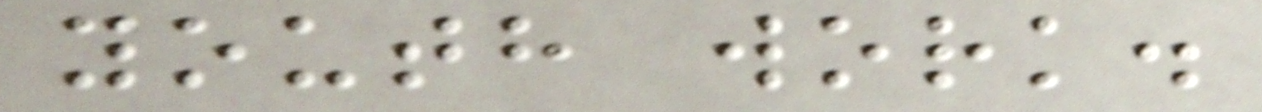youth work.
